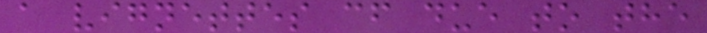a vignettes cf due to the
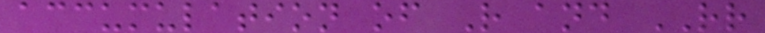accumulation of R and RR
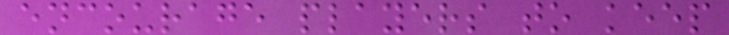encourage players to keep
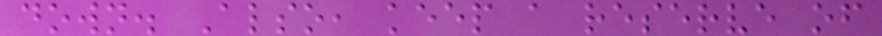down. Also, keep a reserve of
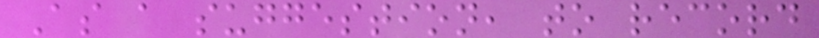As a suggestion, to record
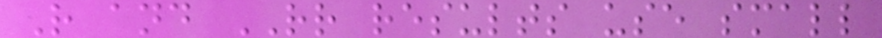R and RR results use small
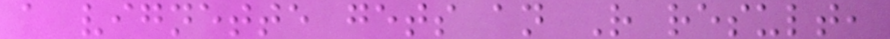a vignette gets an R result,
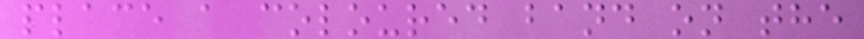place a coloured band on the
